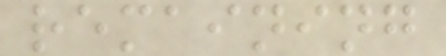remaining
